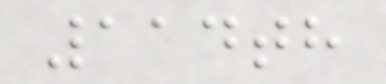114th
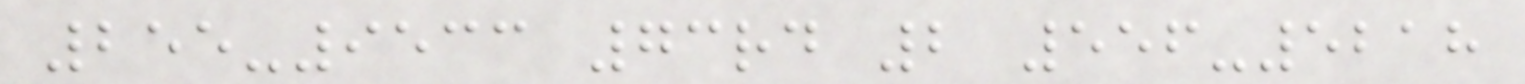255-9533 73rd 2 556-5218
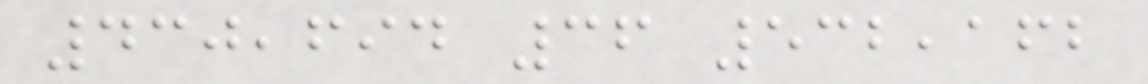430,694 36 532,162
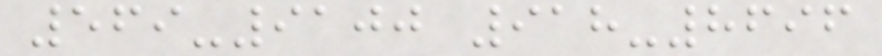569-9100 918-8696
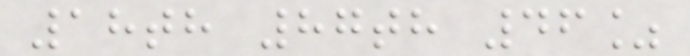18th 87th 46%
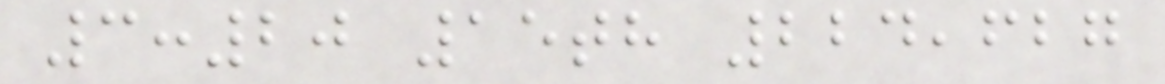3:20 15th 224,627
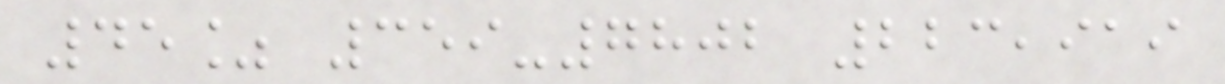45% 359-7802 223,919
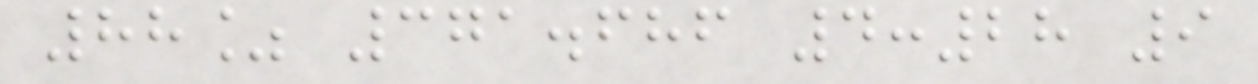88% 371.686 4:28 9
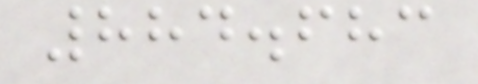884.683
